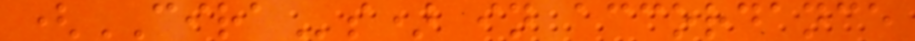(CIRAs) in accordance
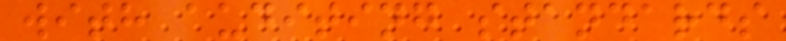with auditing standards
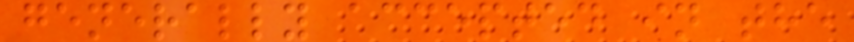generally accepted in the
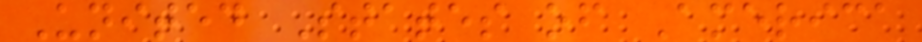United States of America
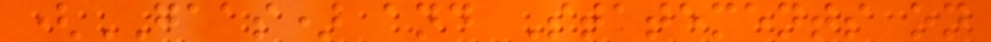(GAAS) and Statements on
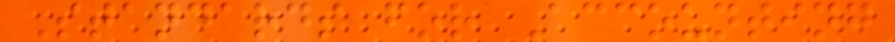Standards for Accounting
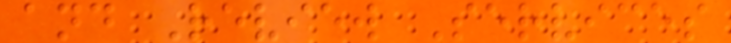and Review Services
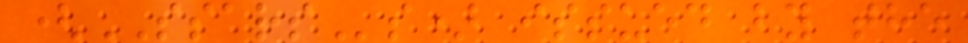(SSARSs) issued by the
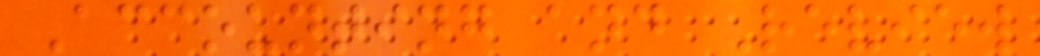Accounting and Review
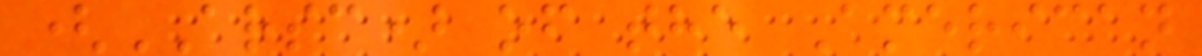(ARSC) of the American
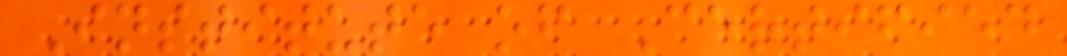Institute of Certified
